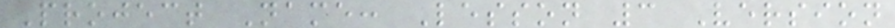Project Name: Lesson 3 Version
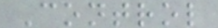Control
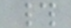#
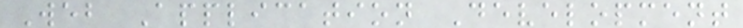Web Application Development
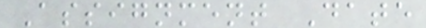Assignment Date
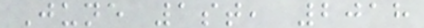June 1st, 2018
